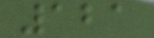121
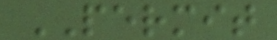PERMIT
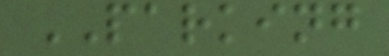PARKING
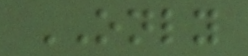ONLY
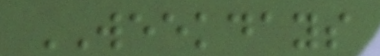WEEKDAYS
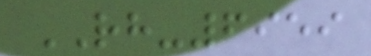RH-6959
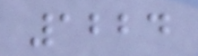1224
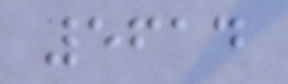5614
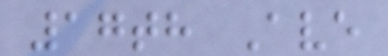17th Ave
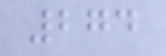274
